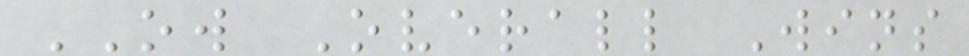OW Overall Wins
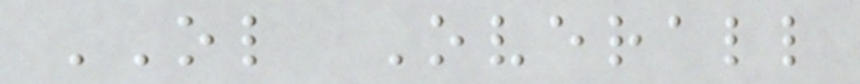OL Overall
